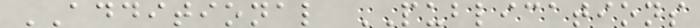ADDITIONAL PUBLICATIONS
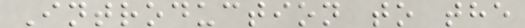Introduction to the
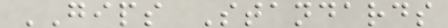GIPS Standards
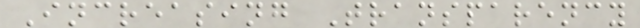Increasing Transparency
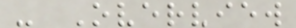- Overview
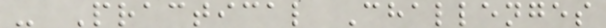- Practical Challenges
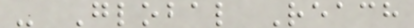- Global Reach
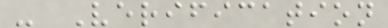- Verification
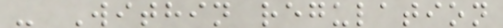- Within regulation
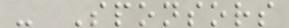- Sponsors
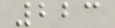223
